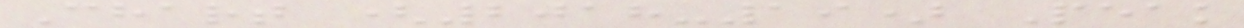Chart (2018-19) Peak
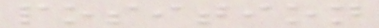position
